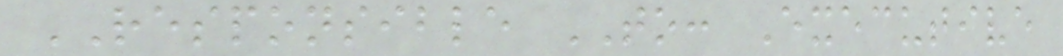RESPONSIBLE TO: Executive
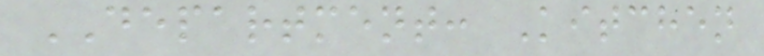DEPARTMENT: Kitchen
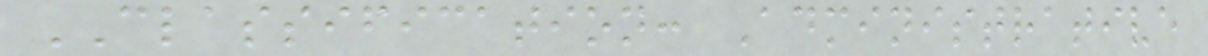CLASSIFICATION: Administrative
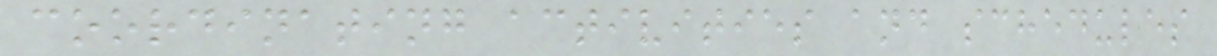coordinating activities and schedules
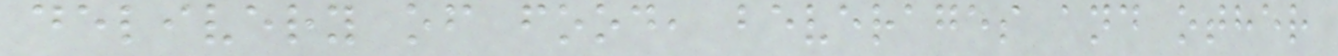delivery of food, beverages and other
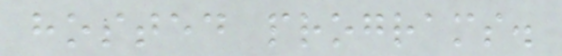hosted programs.
